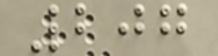207
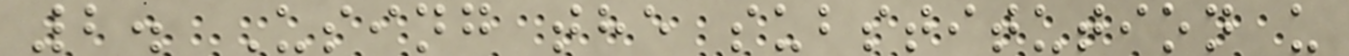2. Using the substitution u
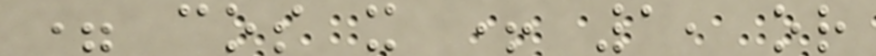= cos x + 1, or
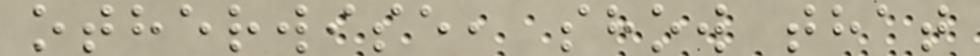otherwise, show that
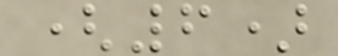(6)
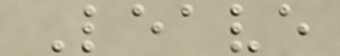Leave
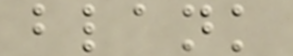blank
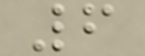6
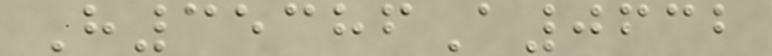H35386A0632
